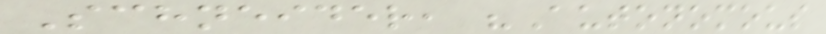Schneider, "Autonomous
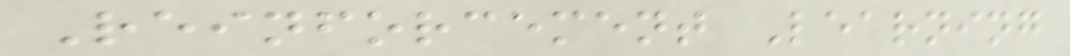Reinforcement Learning
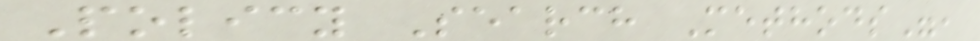Policy Search Methods",
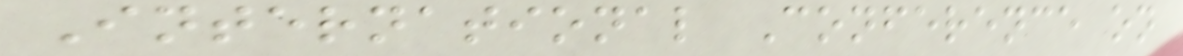International Conference on
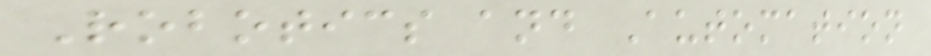Robotics and Automation
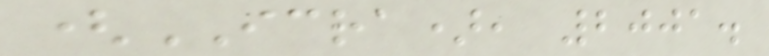(ICRA), 2001.
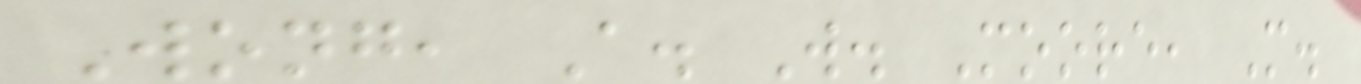Wong, A. W. Moore, M.
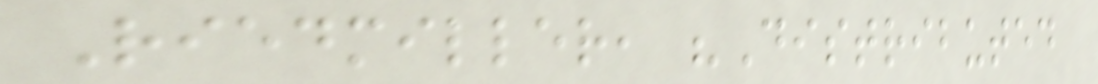Riedmiller, "Distributed
